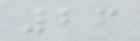26
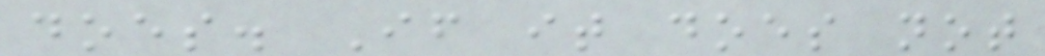does. If it does not
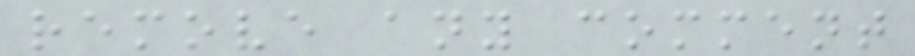remove any comment
